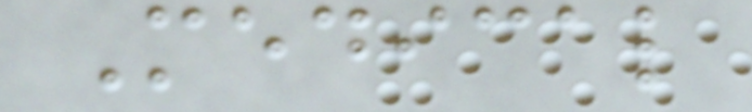Medical
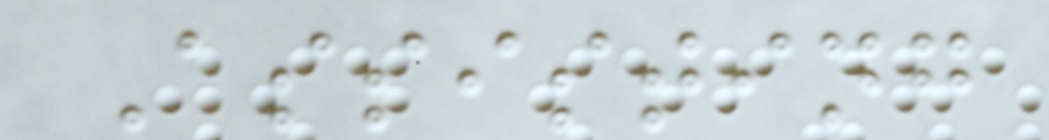Assisting
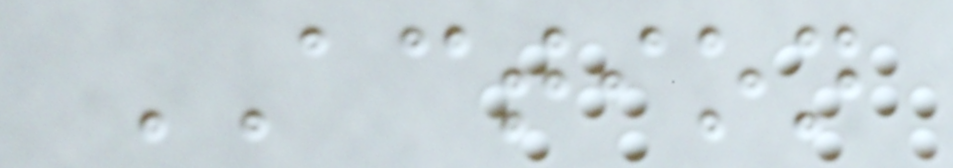ACTION
